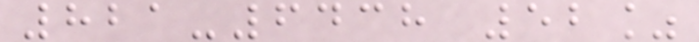821-6438 52%
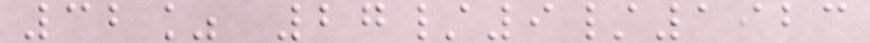32% 27/9/1923
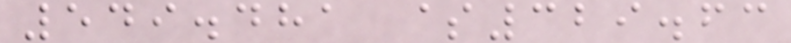549.481 $329.63
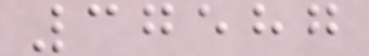37587
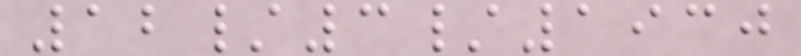12/3/1930
